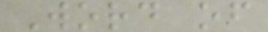Word of
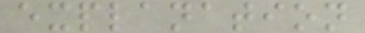explanation
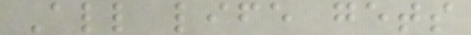All life gets
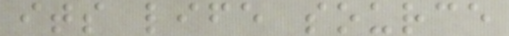its life source
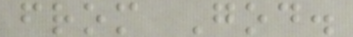from God.
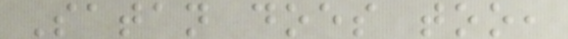Satan does too,
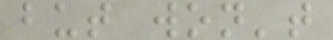but won't
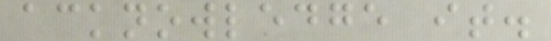acknowledge it.
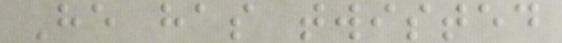He has twisted
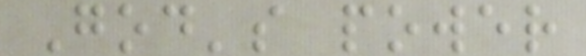God's power
